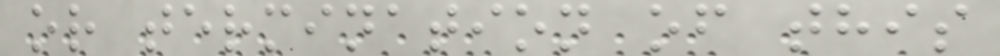or termination of this
